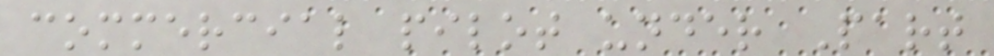commercial pilot under Part
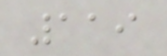119
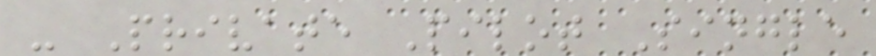- Private Pilot Single
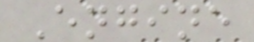Engine
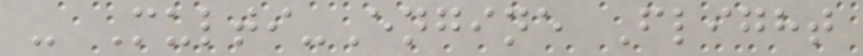- Multi-Engine Flight
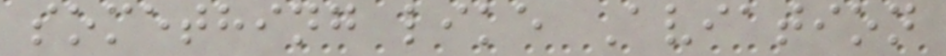something like Aviation
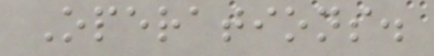Operations.
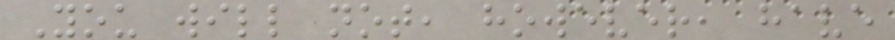You will not, however, have
